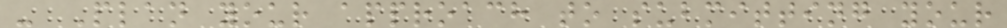- Plan your approach to submitting your
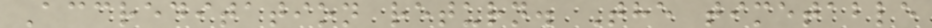Accreditation return. The timetable
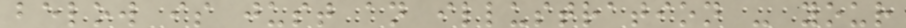below is just an illustration - your
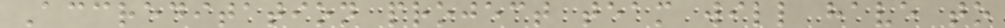Accreditation project team will have to
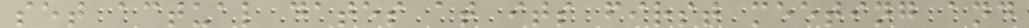set actual dates at its first meeting and
